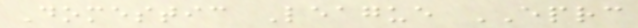Domestic League EPRC
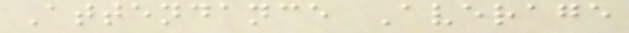Attendance Average
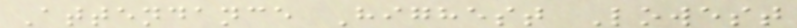Attendance Highest Lowest
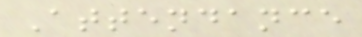Attendance
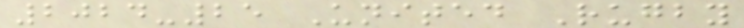2024-25 United Rugby
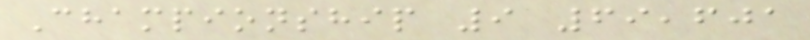Championship 9 69,601
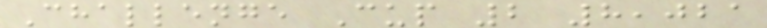Challenge Cup 2 8,021
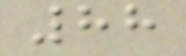88
